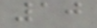10
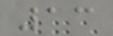13
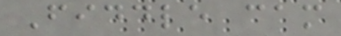Fiddle cam
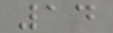14
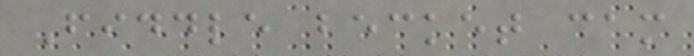Fiddle becket cam
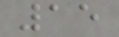15
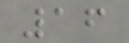16
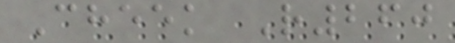Cheek R260
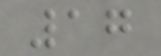17
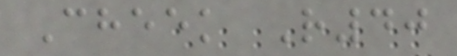Cheek R40
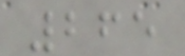265
